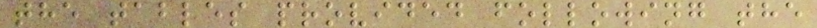the tables provided following the
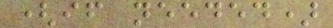(if needed)
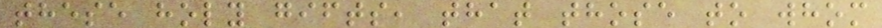these holy gifts, that those to whom
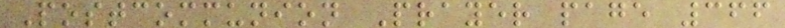Postcommunion Prayer page 366
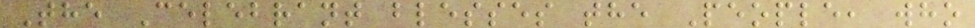The Celebrant blesses the People, who
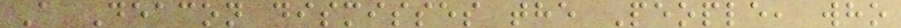A Deacon dismisses the People, who
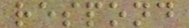respond
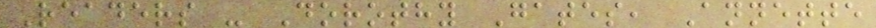Readers - Dorothy Gates, Annette
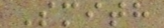Smith
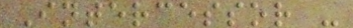Intercessor -
